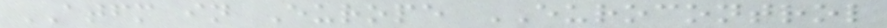ATFM in Europe EUROCONTROL
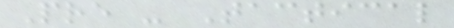Pre - Tactical
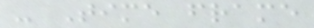- Time frame
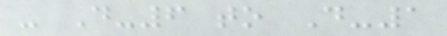- D-6 to D-1
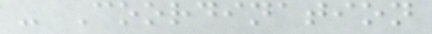- Coordination
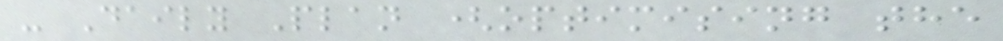- Daily Plan (optimising the
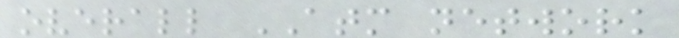overall ATM network
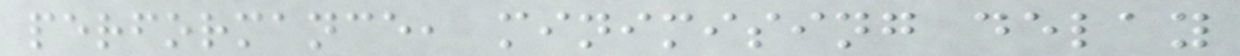performance, minimising delay
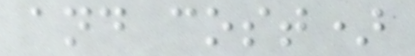and cost)
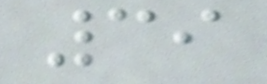39
